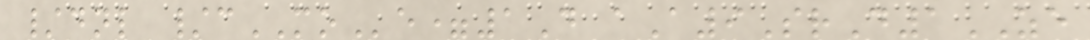/dnl /cMOe=1D aA9SrD1ZE
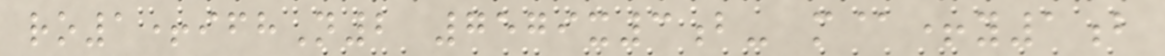ro1+ifhN2 7579x3b- m@+y1b
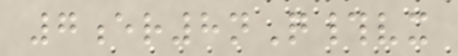7er8nQ#vx
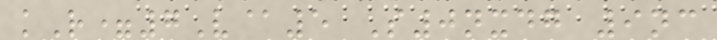kR=7V@5 S0nxdg 9nc
